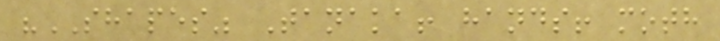"SHAPES" Tanaka! hands! moth
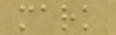mark
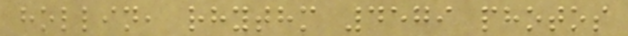hollin, rhythm 4579 photos
